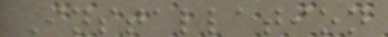Installation
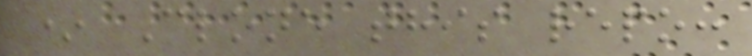* Clone this repo:
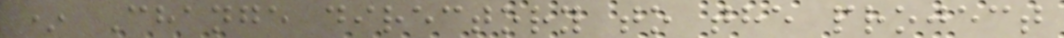* Change directory to the project
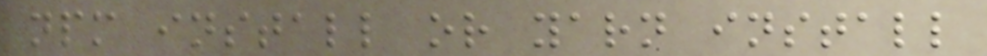npm install or yarn install
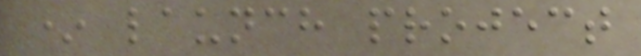* launch project
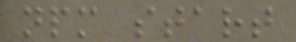npm start
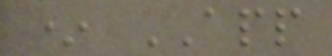* APP
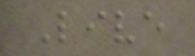Live
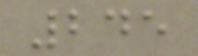245
